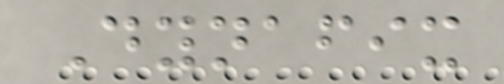Dynafix
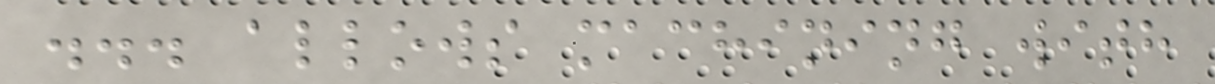... allows machining with
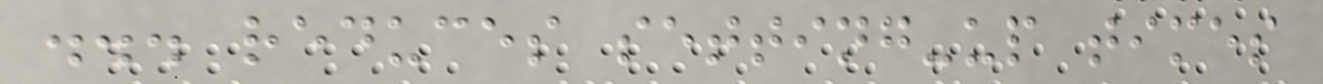... reduces setting-up times
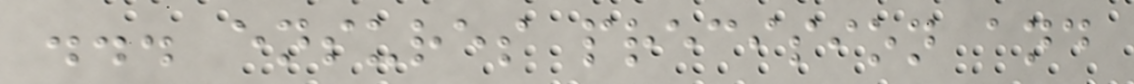... ensures precision and
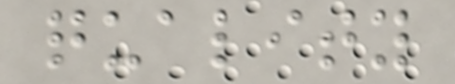quality
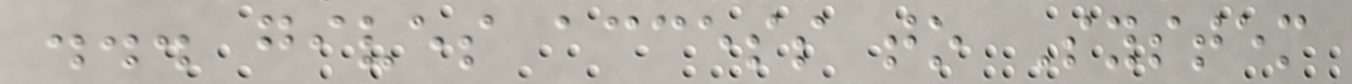... gives access to System
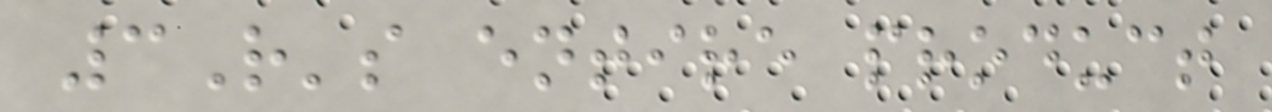3R's entire product
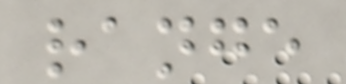range
